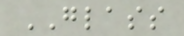GLASS
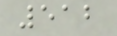512
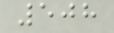508
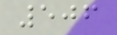506
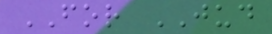FOR JUD
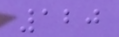120
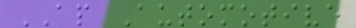AP Automotive
